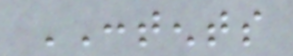CONTENTS
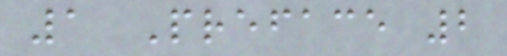1 Preface 2
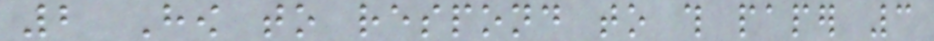2 How to respond to this paper 3
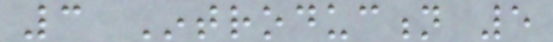3 Introduction 5
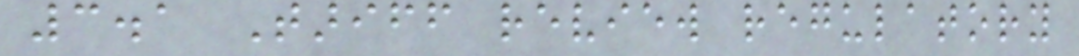3.1 Tariff review regulatory
